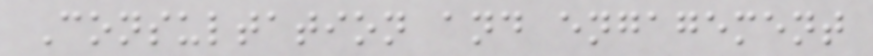Consultation and engagement
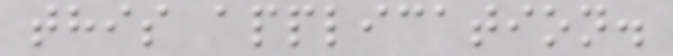this application.
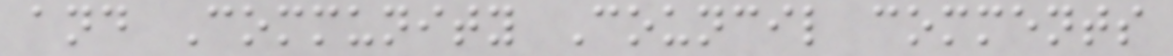and Community Council comments
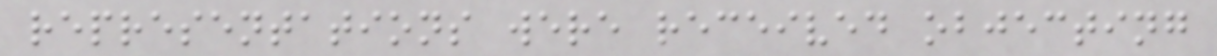representations were received objecting
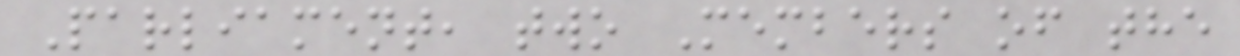Parliament, two Members of the
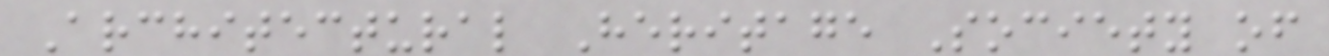Architectural Heritage Society of
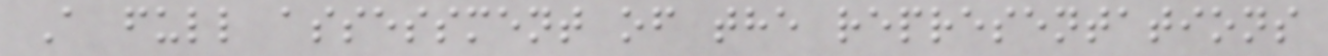A full assessment of the representations
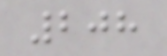208
